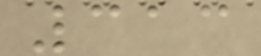313
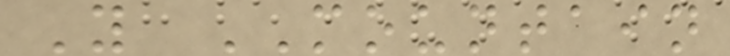Y MOUNTAIN
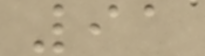91
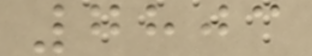7803
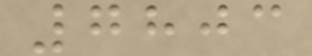7803
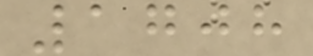1708
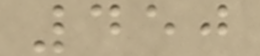450
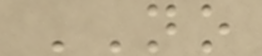NO
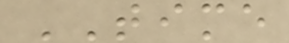TIME
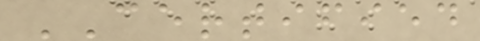CERTIFIED
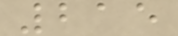215
